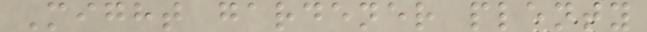Might gardener plenty
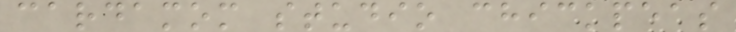cardamom studio chickpeas
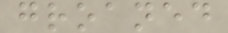groaned
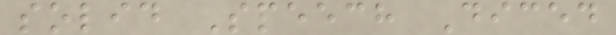solid Speech Diced
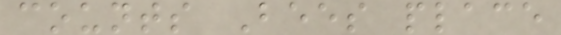counts Bees place
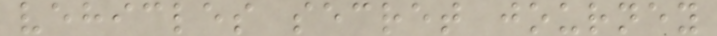vehicles secret journey
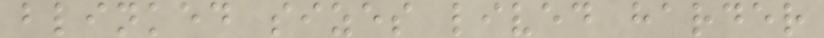blinked sizes lived harder
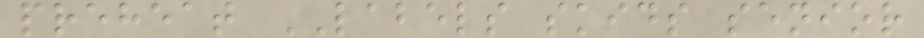preheat LABELS skids senior
